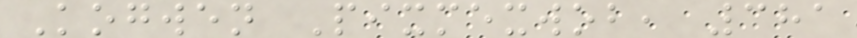Kogwen Pixmexwob, 381
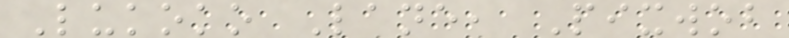Lukoko Lane, Pixwob
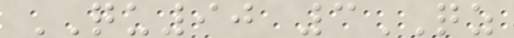QU90 3QZ
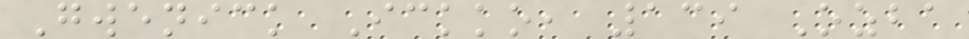Gwenick Ickko, 139 Ozba
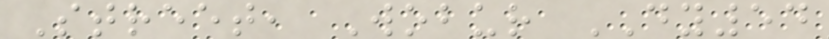Street, Wobur DY54
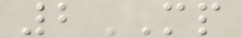2MP
